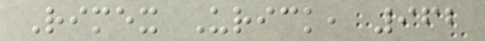Rimex Urick, 962
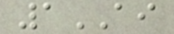1AI
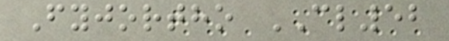Fyjortho CL52
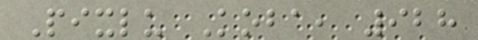Pixlu Koba, 928
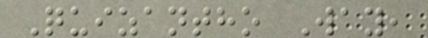Quizantho Way,
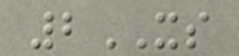2XS
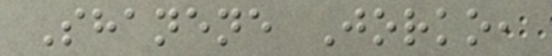Shanene Jorko,
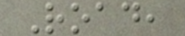Road,
